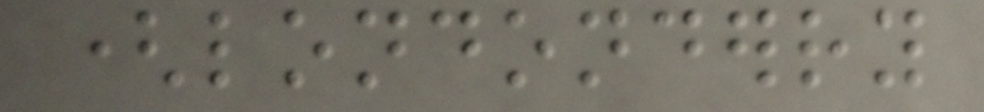(londonderry
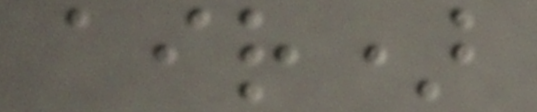air)
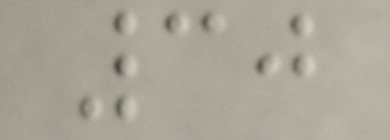30
